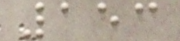153
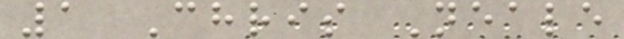1 Chris Neale
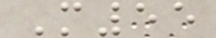M55
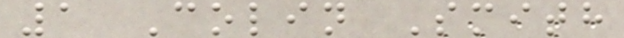1 Colin Smith
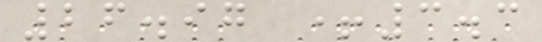26.97 +3.3
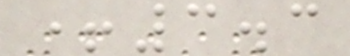+3.3
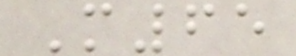M65
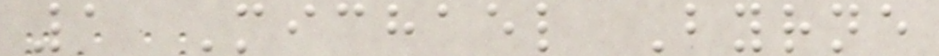1 Michael Byrne
